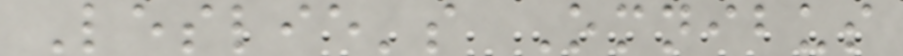Leslie's Omnibus
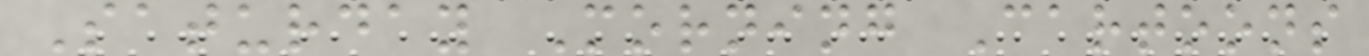Saturday Morning Cartoons
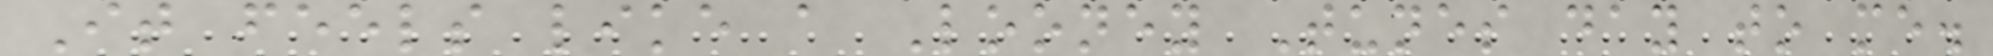It feels like a Looney Tunes day to me.
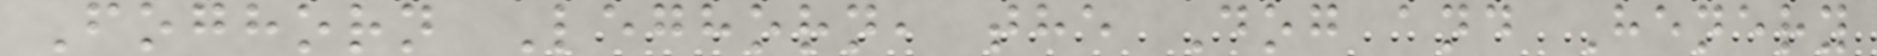Foghorn Leghorn, the Dog and Henery
